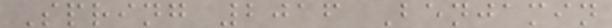Spring 2016 Benjamin
